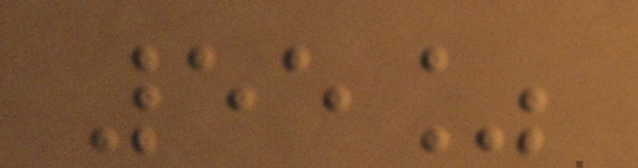55%
